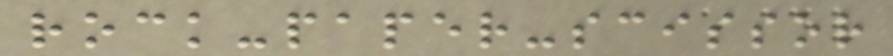rock-paper-scissor
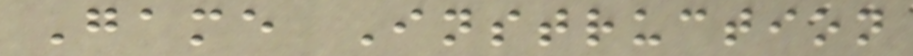Game Instruction
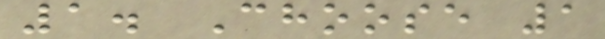1. Choose 1
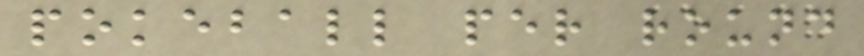pokeball per round
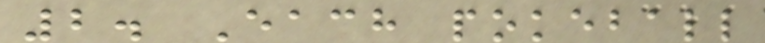2. Each pokeball
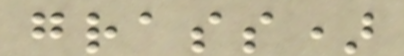grass)
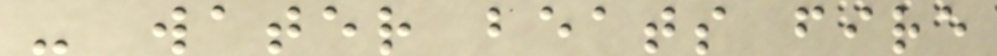- water beats fire
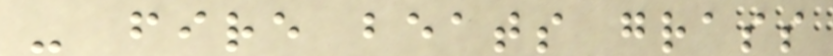- fire beats grass
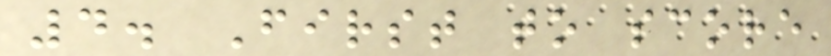4. First to score
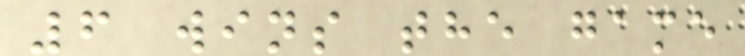6 wins the game
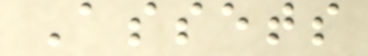Assets
